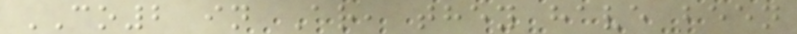CO2 in Ar, they have been
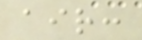air:
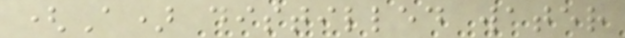(A) distilled water
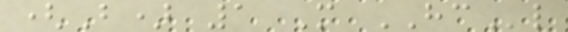(B) 1 M HCl
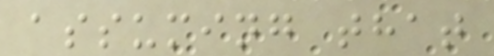assuming that
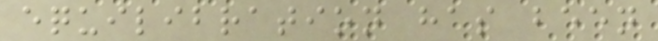equilibration has been
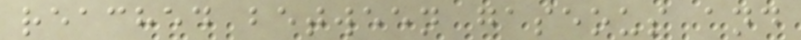reached between gaseous and
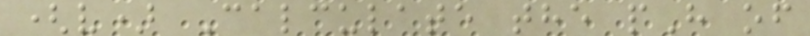(v) Calculate the pH of
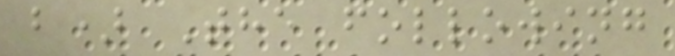b) The following
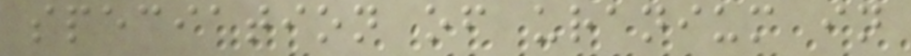speciation of uranium in
